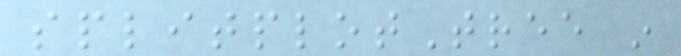splitplotTree in
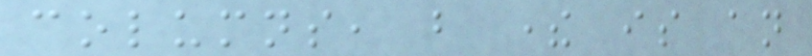columns, but there is an
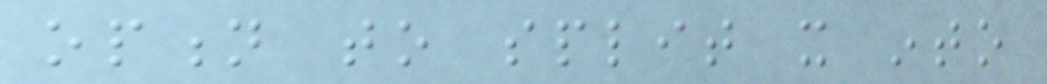option to split it into
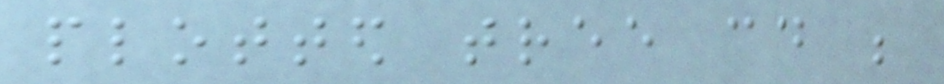plotted tree could be
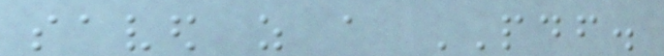saved as a PDF.
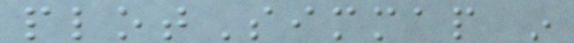plotSimmap in
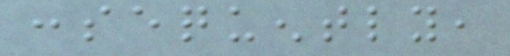consequently,
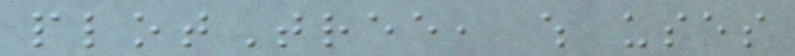plotTree, which uses
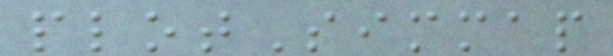plotSimmap
